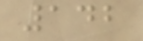142
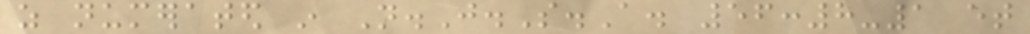as numerated in N.J.S.A. 56:8-1 et
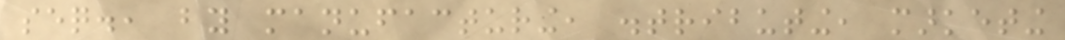seq., by manufacturing, distributing, marketing
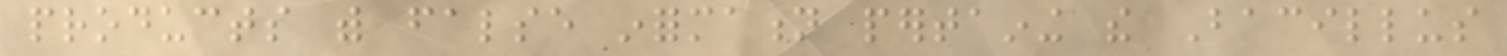products with false information pertaining the Bacillus
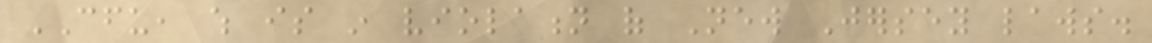CFU, which is in violation of New Jersey laws.
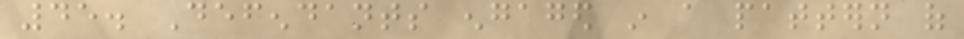45. Defendants engaged in a pattern of
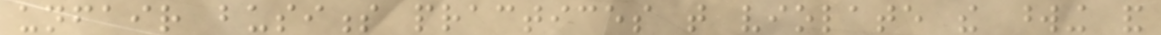unfair business practices that violate the wording and
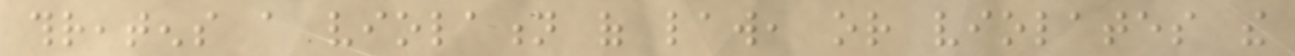threatens a violation of law, or violates the
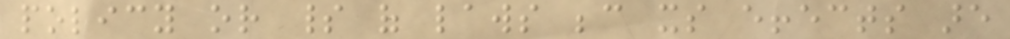policy or spirit of laws because its effects are
